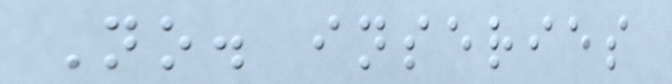No. inseries
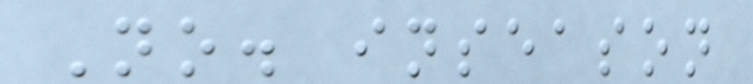No. inseason
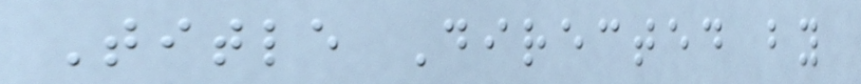Title Directed by
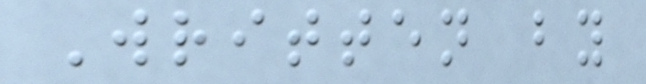Written by
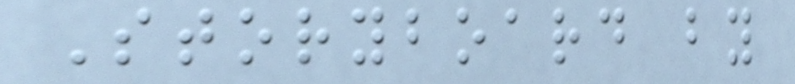Storyboard by
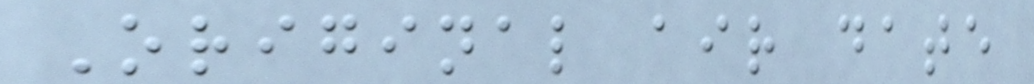Original air date
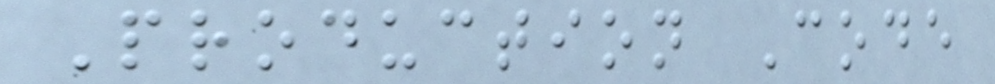Production Code
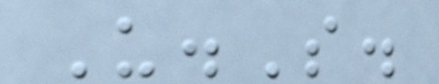U.S.
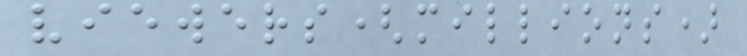viewers(millions)
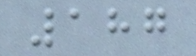187
